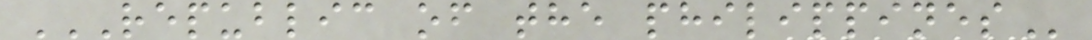REPUBLIC OF THE PHILIPPINES
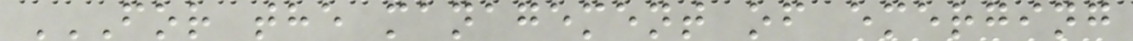FOR THE MANAGEMENT OF EMERGING
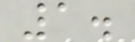1.
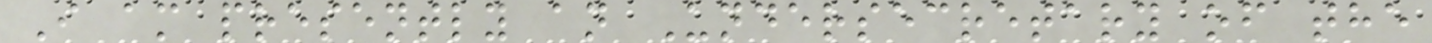I am presently an Undersecretary of the
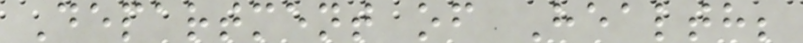Department of Health;
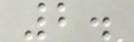2.
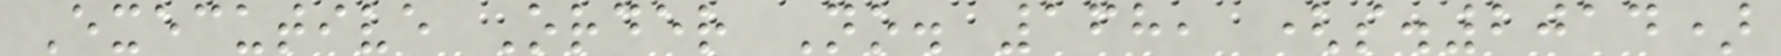Executive Order No. 168, (s.2014)
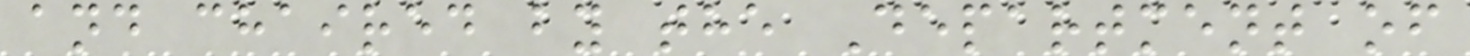and chaired by the Department of
